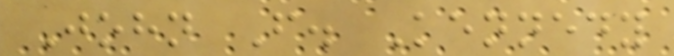John F. Kennedy
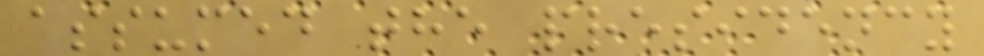assumed the presidency
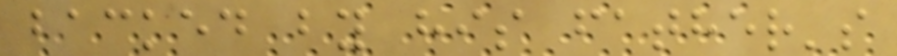backed by his father's
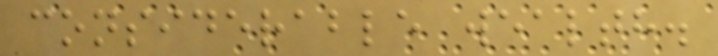considerable wealth.
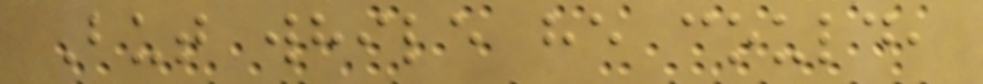But while he could,
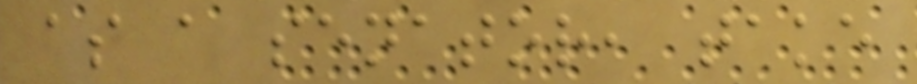as a senator, take
